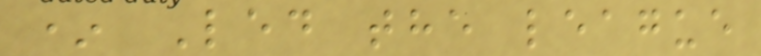* Led the league
